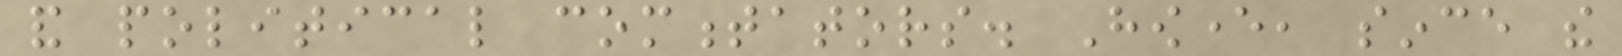and political commentators. However, since the
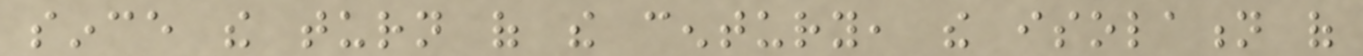since the turn of the century, the isolation of
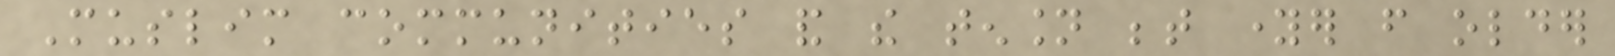Muslim communities and the tension between younger from older
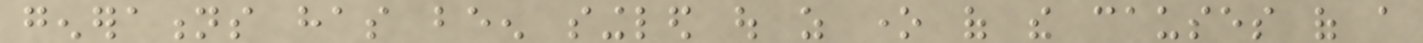generations has been singled out as one of the causes of a
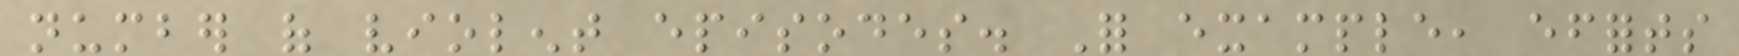number of violent episodes. For example, efforts
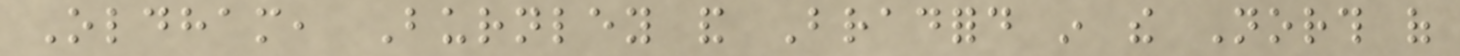Oldham, Burnley and Bradford in the North of
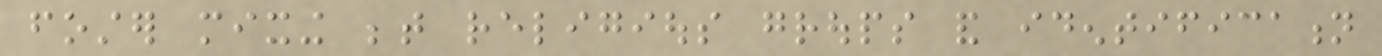foster mixing between religious groups and identification
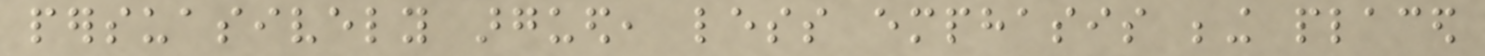persuasively argued, less emphasis being placed
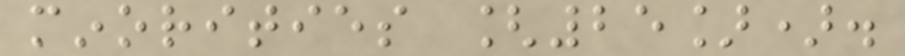minorities [25]).
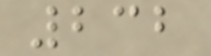232
